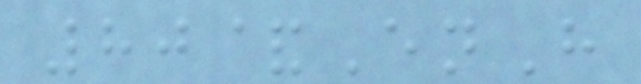80&EnH
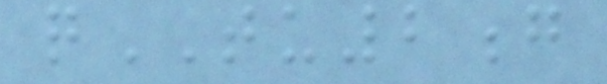qTU2g
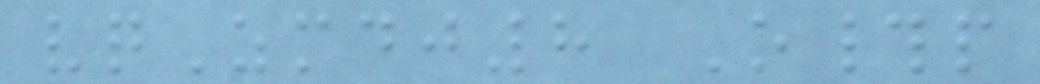vqZmdj8 O#p
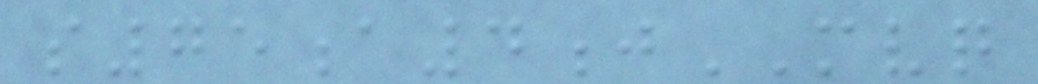s75a4jMVQ
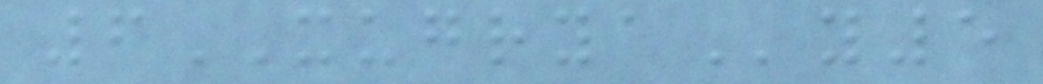6XUGRYAy5
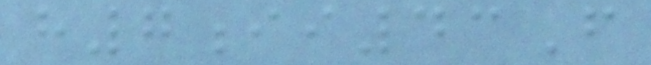h7ii43F
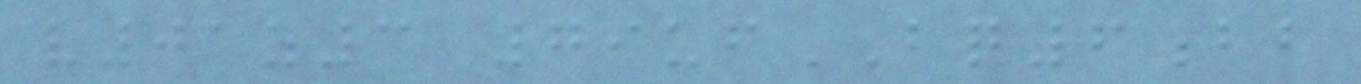v01z3 79ufBQ6bb
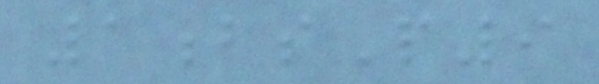1bsP9
